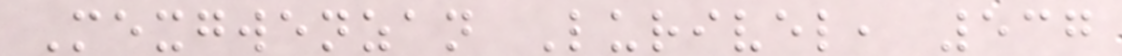Mexgwenzan Lurivel, 537
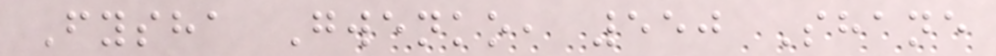Fysha Gwenko, 550 Shane
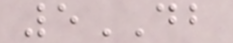5DB
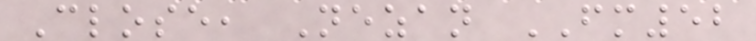Close, Nezan FM52
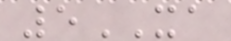5XA
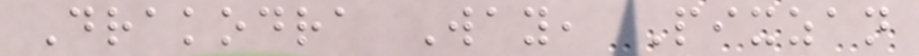Drakodra Way, Pixzan
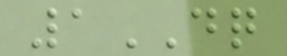1DQ
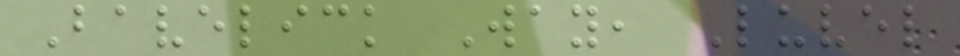Bavelick Way, Luvel
